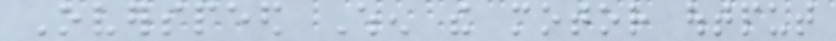Overspeed When the motor output
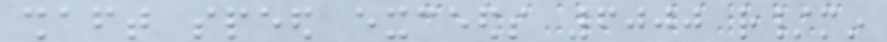shaft speed exceeds 6000 r/min
